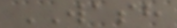WASH
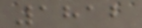1812
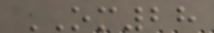OM28
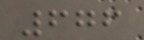676
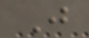J
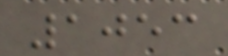1053
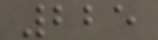225
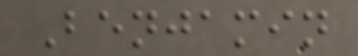Benjamin
